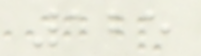125
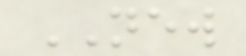NEW
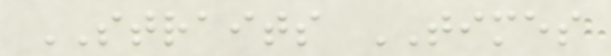STRAITS TIMES
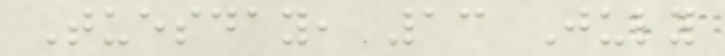Tuesday, 13 July
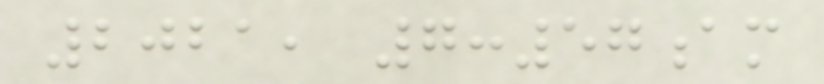2021, 7:57am
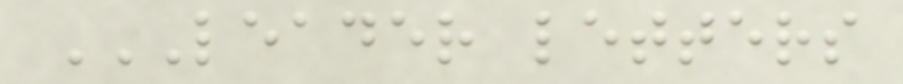LEADER LETTERS
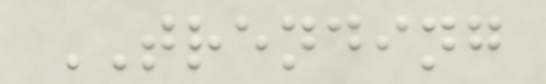TRENDING
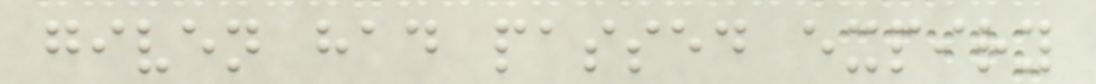given had passed expiry
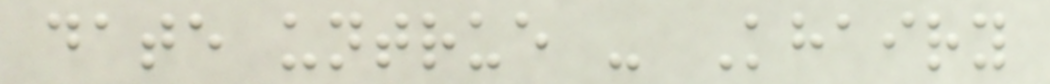date untrue - Khairy
